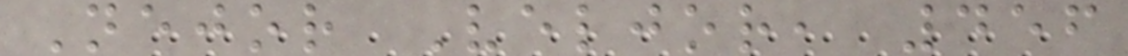Nejor Veljor, 456
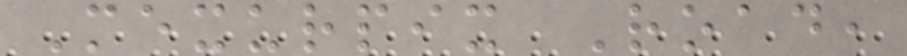Mexurpix Road,
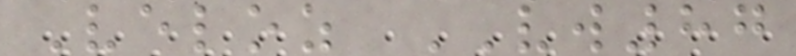Veloz VW87
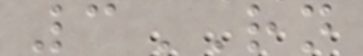3RN
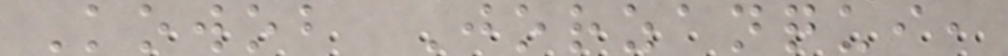Kowob Jorzanqui,
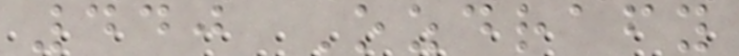440 Ozdrafy
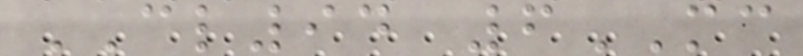CL94 6MC
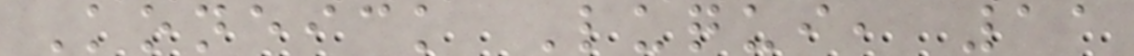Koneick Luqui, 11
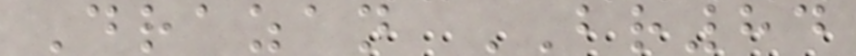Drazan BR84
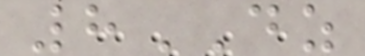8DZ
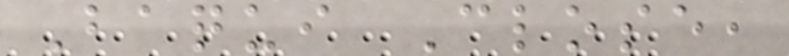Baqui Close,
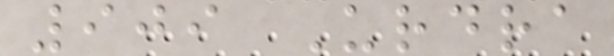909 Urdra
